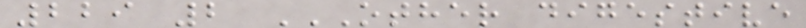229 2 OTHER DIGESTIVE
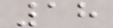18
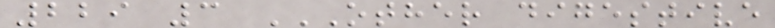229 3 OTHER DIGESTIVE
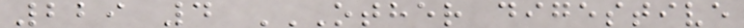229 4 OTHER DIGESTIVE
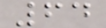64
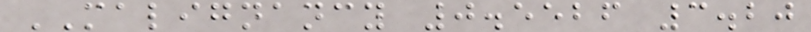MALIGNANCY 0.5526 3.20
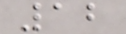12
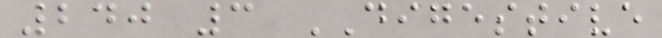240 3 DIGESTIVE
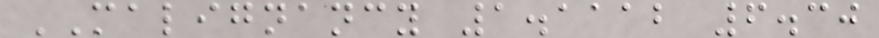MALIGNANCY 1.1112 6.30
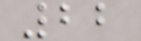22
